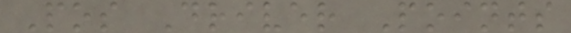Pos Driver Points
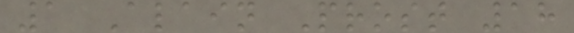1 Alain Prost 18
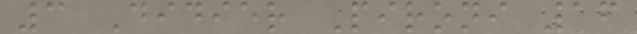3 Didier Pironi 16
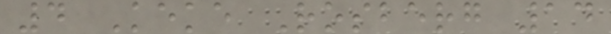4 Keke Rosberg 14
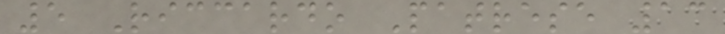5 Riccardo Patrese 13
